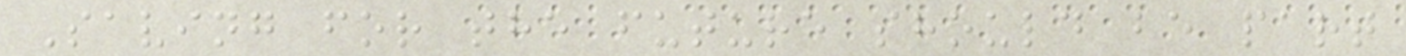Saving for the future should be part
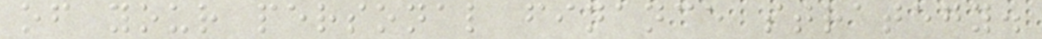of your personal finance strategy.
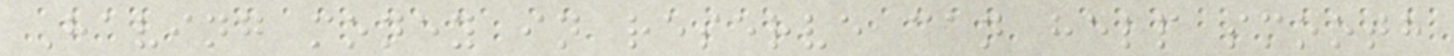Having money in reserve can help smooth
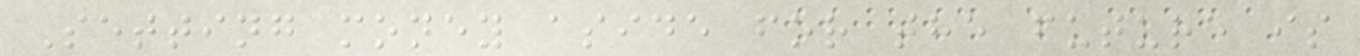Setting money aside for the future is
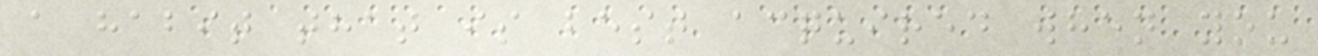a habit that is best acquired when you
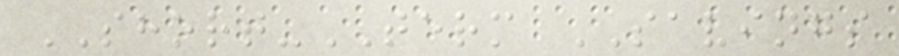SHORT-TERM SAVINGS
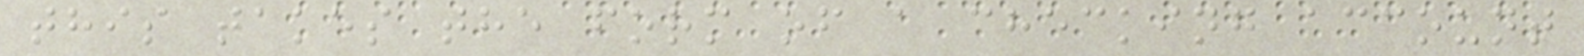this takes the form of a checking account
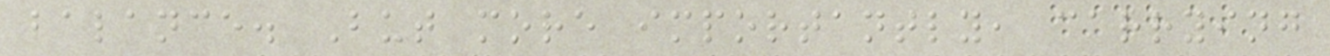balance. But more importantly, carrying
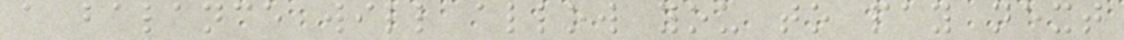a balance will allow you to pay next
